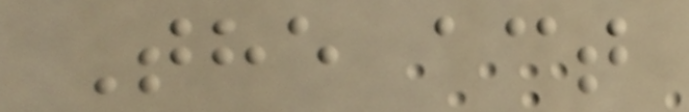The act
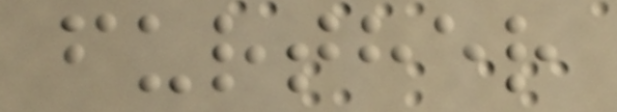further
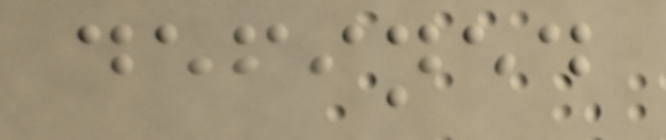defined
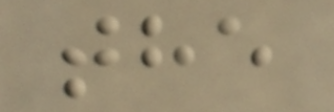the
